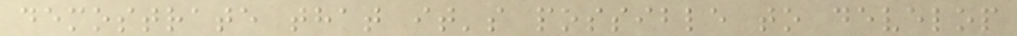demostrate that it's possible to develop
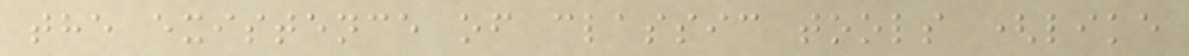the existence of classic tools (like
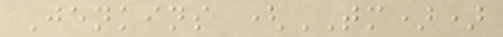Jenkins (TM))
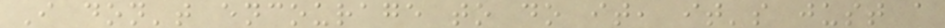I don't encourage to do it, it's just a
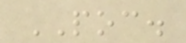POC.
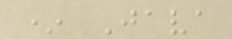* Java
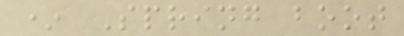* Spring boot
